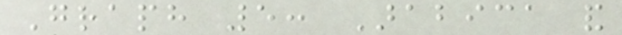Graph 5: Arabica and
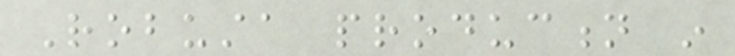Robusta production in
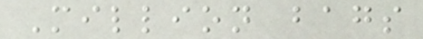Million bags
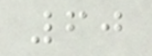60
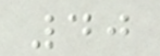40
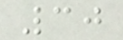30
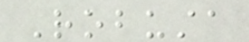Robusta
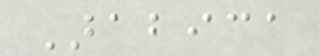Arabica
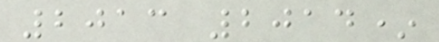2013 2014*
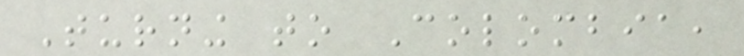Turning to Colombia,
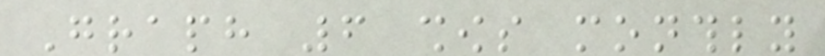Graph 6 shows monthly
